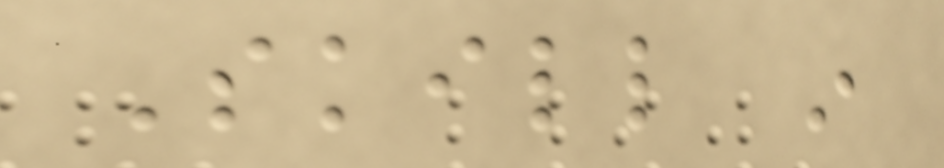Skill in
